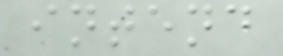intend
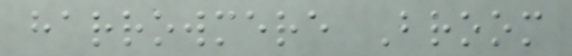harrowmere Broom
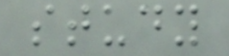study
